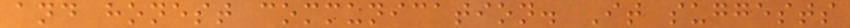and honest communication. It suggests
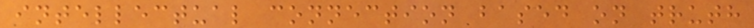intellectual connection based on truth
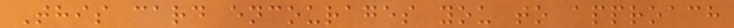This card encourages you to approach
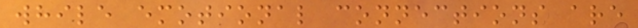while emotional connections are
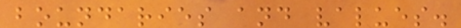boundaries and values.
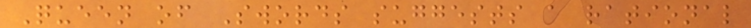Queen of Swords suggests a rational
